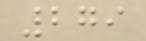279
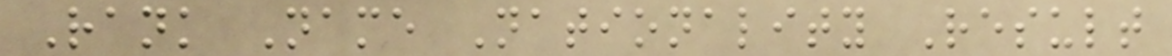Rank Name Nationality Result
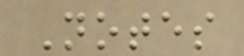Notes
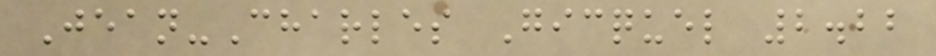Jean-Charles Gicquel 2.22
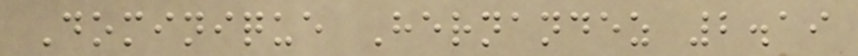Dominique Hernandez 2.19
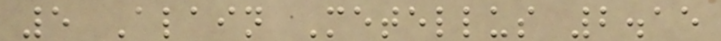5 Alain Metellus 2.15
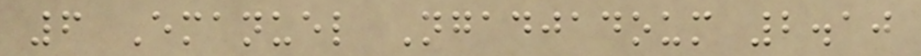6 Emanuel Ngadjadoum 2.10
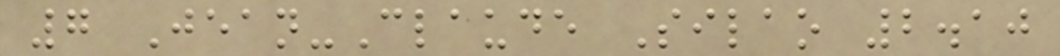7 Jean-Claude Silao 2.10
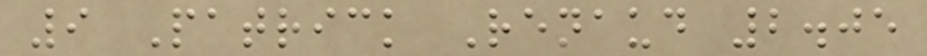9 Patrick Renaud 2.05
